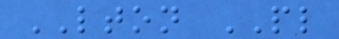LTON PL
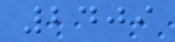2409
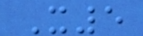X5
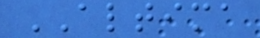ALTIMA
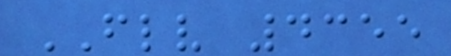FLV 4355
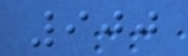900
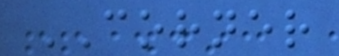CORNER
